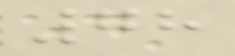78
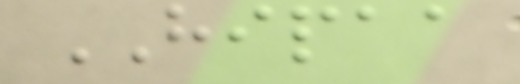HIPAA
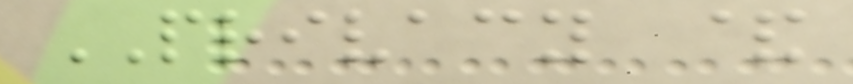PRIVACY &
